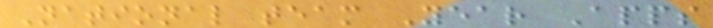National team Year Apps
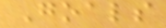Goals
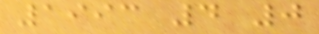1993 4 0
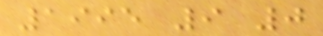1995 9 0
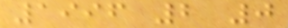1996 2 0
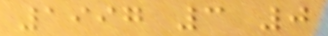1997 3 0
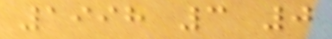1998 3 0
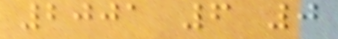2001 6 0
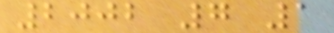2002 7 1
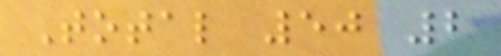Total 50 2
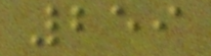259
